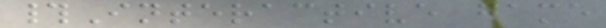#Interactive game
